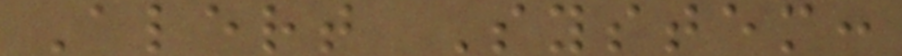Alert System:
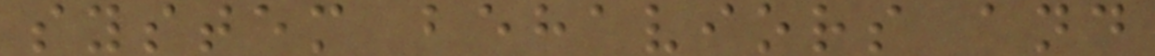system behaviors and
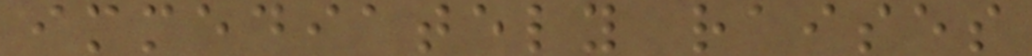immediately raises
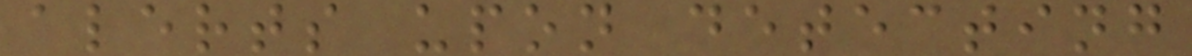alerts upon detecting
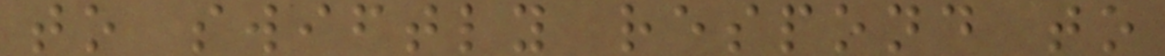to swiftly respond to
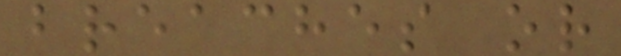breaches or
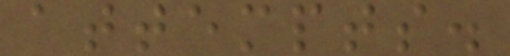attempts.
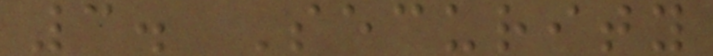3. Security
